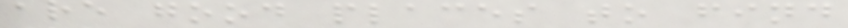are good places to find
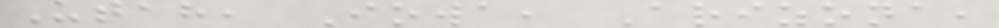Utah, Iowa, Arizona,
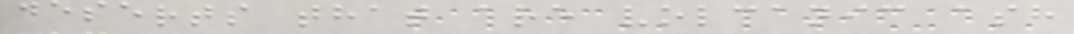deserts that are volcanic ash
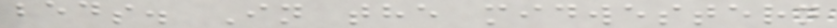beds. In the midwestern
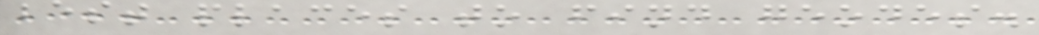best places to find geodes.
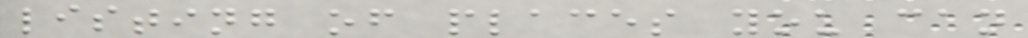listing of places you can
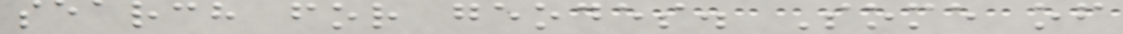search for geodes. Some of
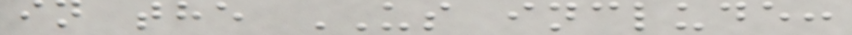in the US include:
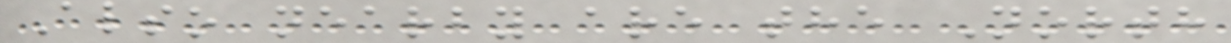Also nearby are the North
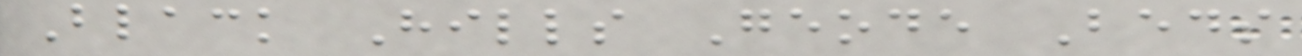Black Hills Geode Beds
